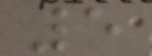5
